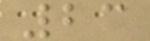23
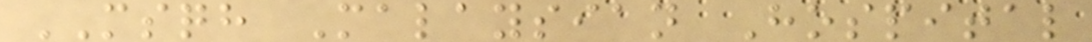MSQH Malaysian Hospital
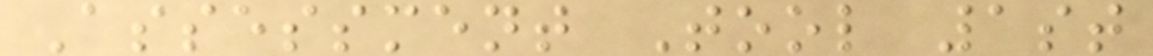Assessment Tool 1st
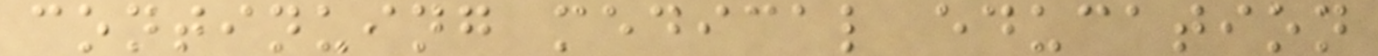continuing medical education
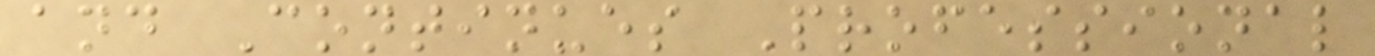and Continues Professional
